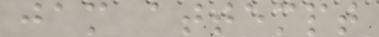jam attempt
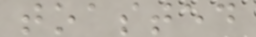toasted
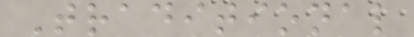Traditional
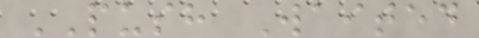PUSH Waited
